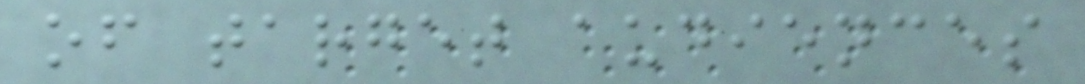of target audiences
